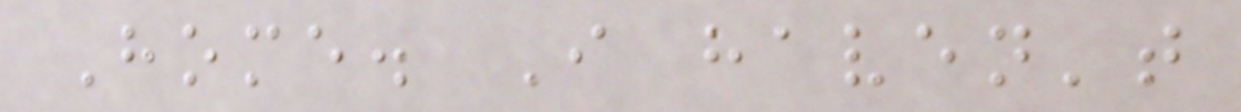Home. I haven't
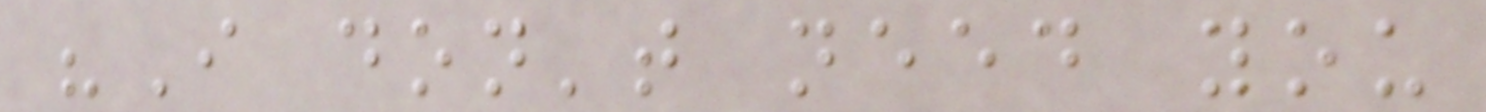"I don't need you
